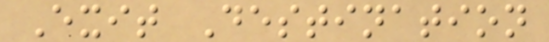Exit Destination
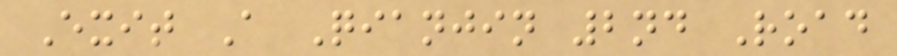Exit A Qianjin 2nd Road
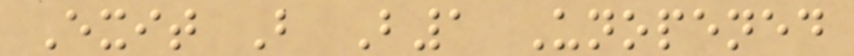Exit B B1 Unopened
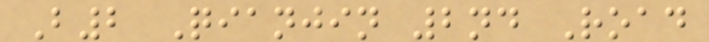B2 Qianjin 2nd Road
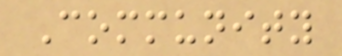Community
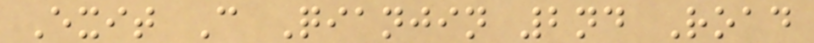Exit C Qianjin 2nd Road
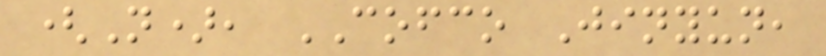(N), COFCO Jinyun,
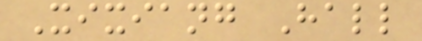Xixiang Hall
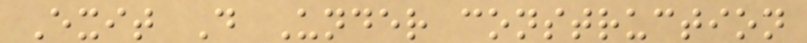Exit D Under construction
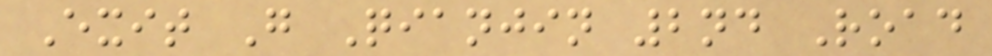Exit G Qianjin 2nd Road
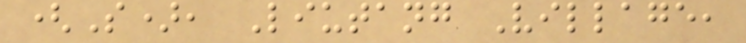(S), Liutang Village,
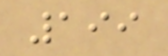199
